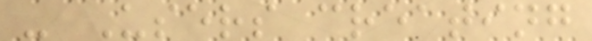- Users creating
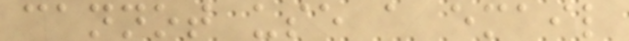cannot use a email
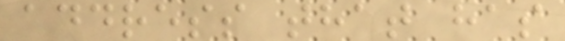address that has
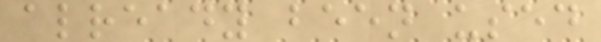already been used
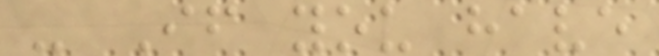- If you have
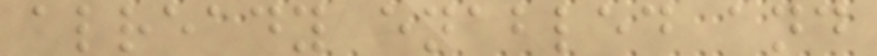already enabled and
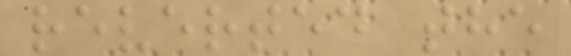reverted the
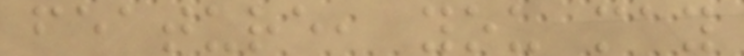feature, you may
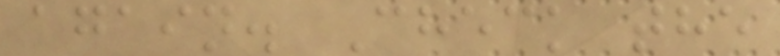again. Check the
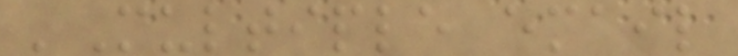'Multiple email
